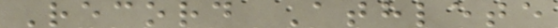Record Athlete
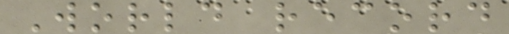World record
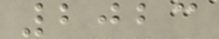2023
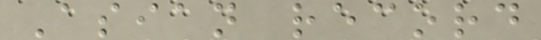Asian record
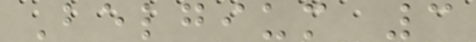Belgium 3
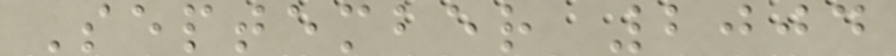September 2004
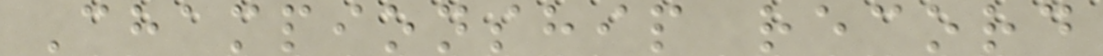Championship record
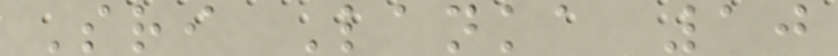Sri Lanka 10
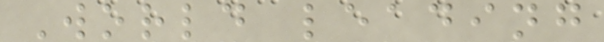World leading
